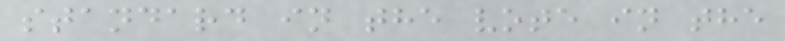standard in the vote in the
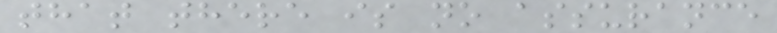that there is no assurance
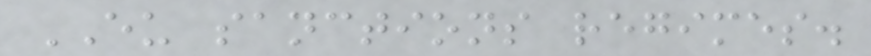EU sanctions regimes.
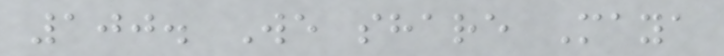100. We share Maya
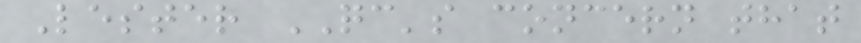Lester QC's concern that
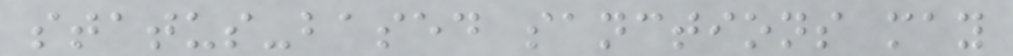status-based sanctions may
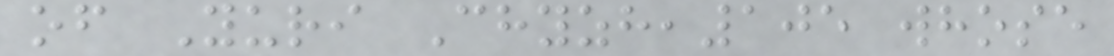of Yuri Chyzh,105 whose
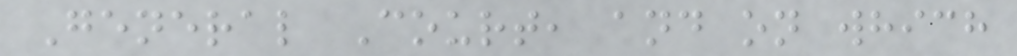General Court, and on which
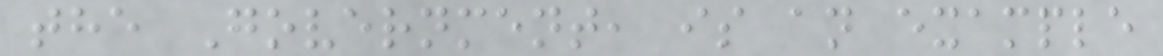the Government, is an example
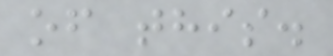of this.
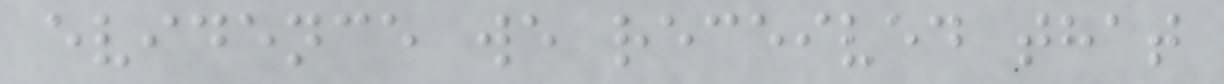evidence we received that
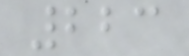223
